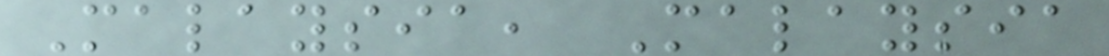Malaysia, Malaysia
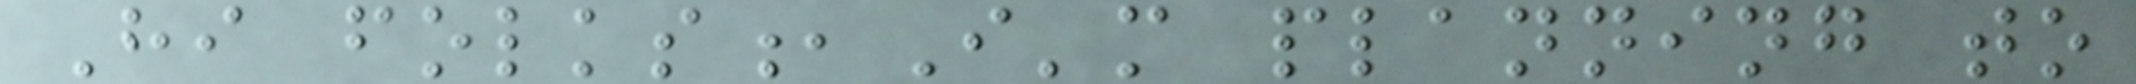Hi folks,I'm planning to
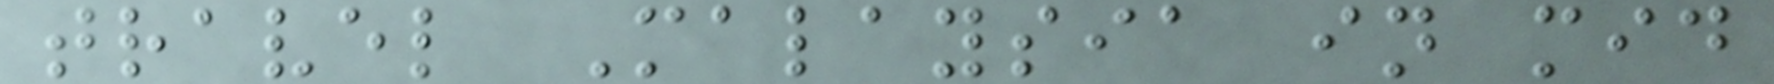travel Malaysia in mid
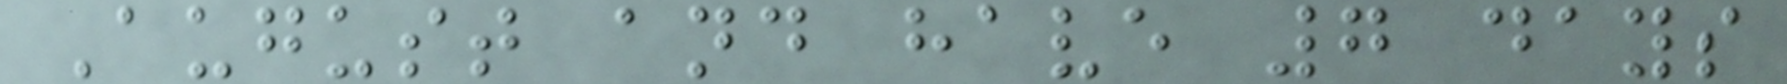August and have 7 days
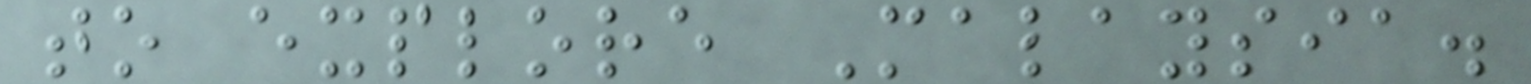to explore Malaysia.
